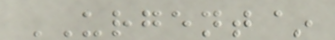URGENT~
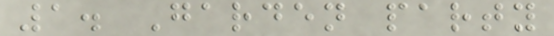1. Garden party
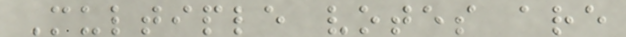Multiple votes are
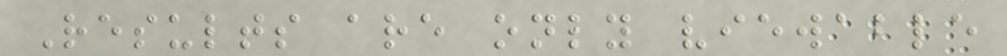Results are only viewable
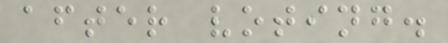after voting.
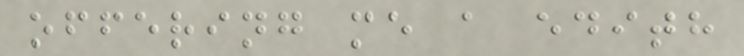offering me a edith
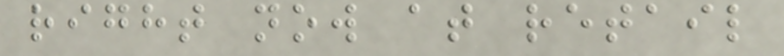right now at retail
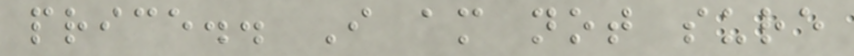price.. I am not sure
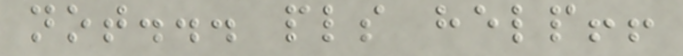not... pls help!!
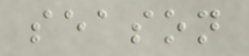season
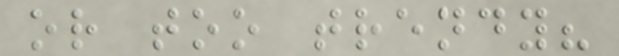or too trendy?
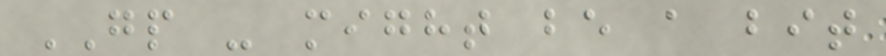GP - might be a bit
